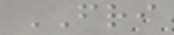FRI
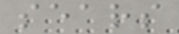sears
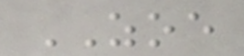ZOE
